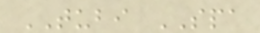TUBI SPA
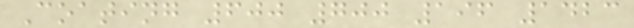Coating 600 700 196 1423
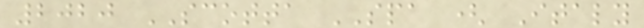2020 SCOTTA SPA ( Italy
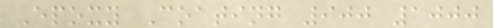Epoxy Coating 900 1000
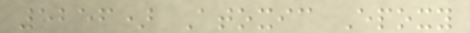5256) Atoxic Epoxy
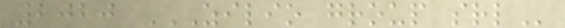2020 ZILIO GROUP SRL
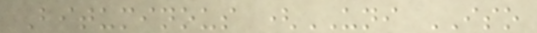Bituminous (UNI ISO
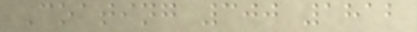Coating 300 1812
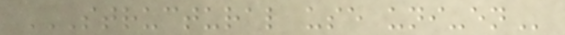STRUCTURAL USE UNI-EN
